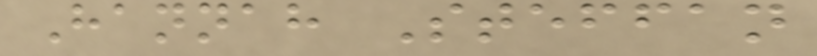Hannah Steffan
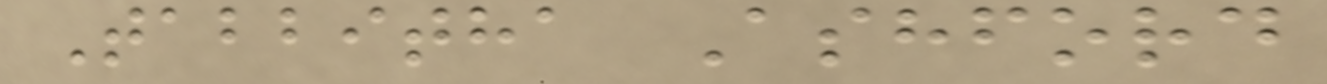Tabbitha Ashford
